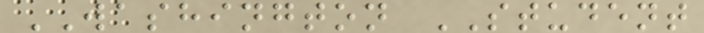WASHINGTON STUDENT
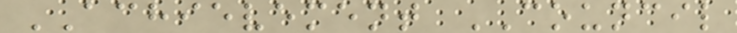ACHIEVEMENT COUNCIL
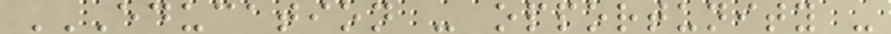EDUCATION - OPPORTUNITY -
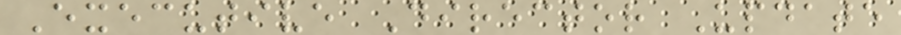Executive Director Update
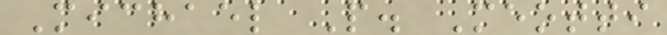Michael P. Meotti
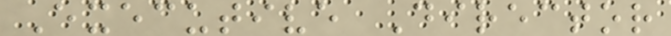Executive Director
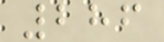286
